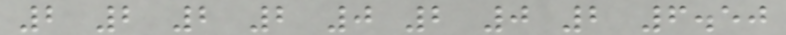2 2 2 2 0 2 0 2 6.50
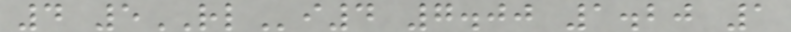4 5RLi4 7.00 1.20 1
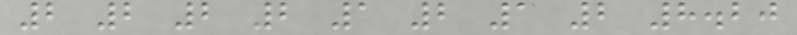2 2 2 2 1 2 1 2 8.20
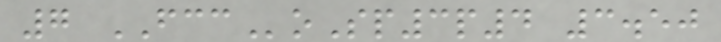7 FCCoSp3p4 3.50
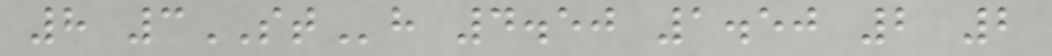8 3STh 4.50 1.50 2 2
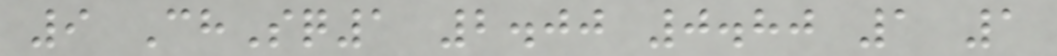9 ChSq1 2.00 0.80 1 1
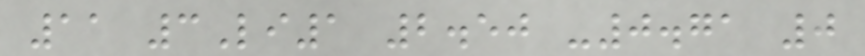11 3Li1 2.50 -0.71 0
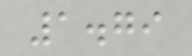1.79
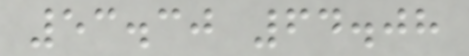53.30 64.08
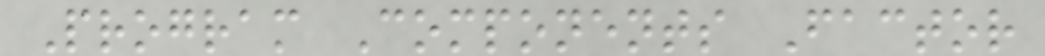Program Components Factor
